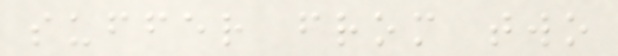suffer from two
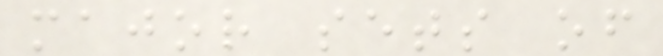major sets of
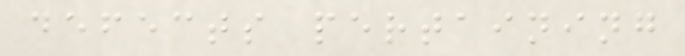defects pertaining
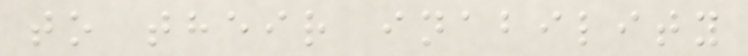to their inability
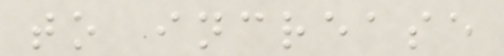to increase
